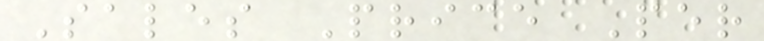Sales Price Per
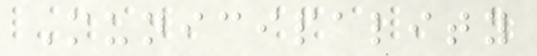Municipality
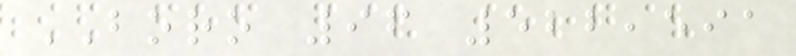BORO 96 522,591
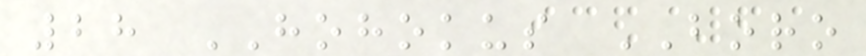28 HOHOKUS BORO
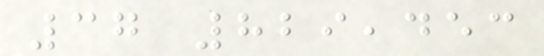37 829,453
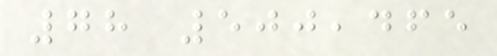78 500,465
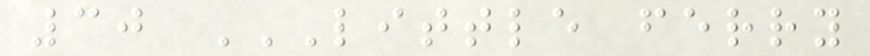30 LITTLE FERRY
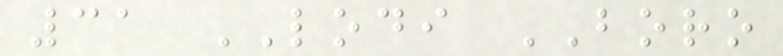31 LODI BORO
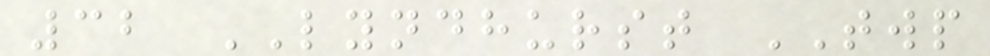32 LYNDHURST TWP
